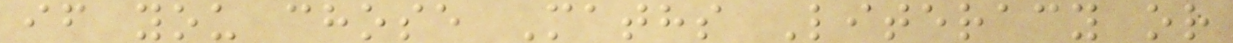if you chose Maths Literacy or
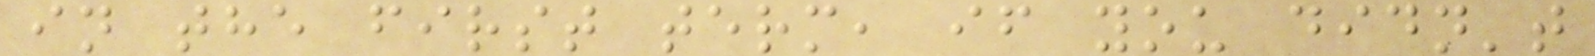in the first term, if you didn't
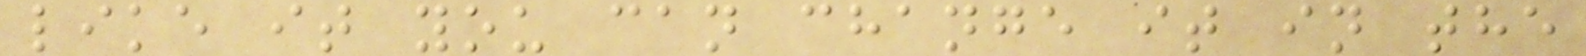like it you can change it in the
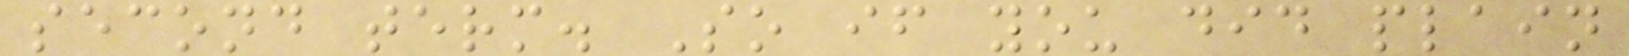second term. So if you did plain
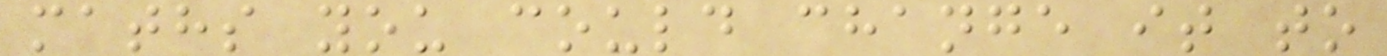maths you could change it to
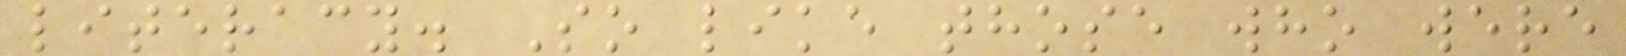literacy. So like those who were
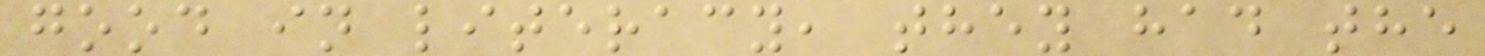good in literacy, they had the
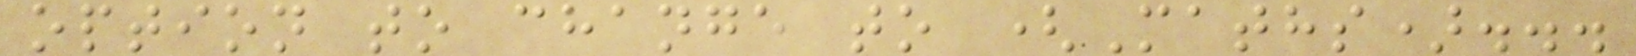option to change to (Maths)...
